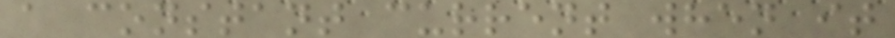a constant current when it
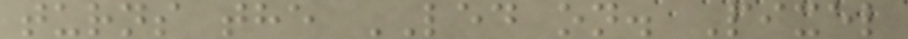turns the LED on. Pixel
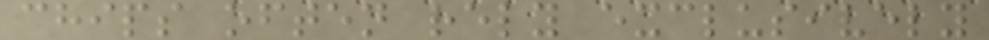chips often rely exclusively
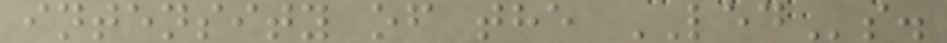intensity of the LEDs.
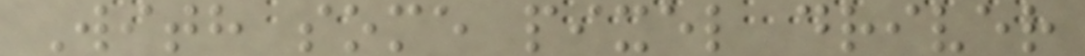With some pixel driver
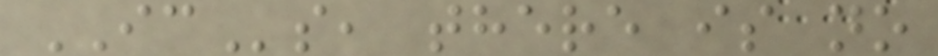ICs, there is no
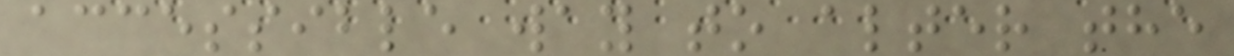accessible way to alter the
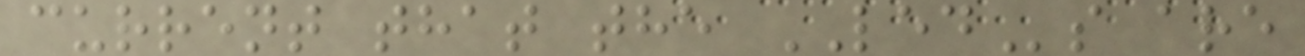current that the LEDs are
